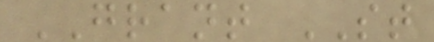GRANT ST
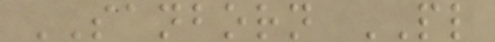SANBORN PL
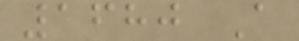1680 A
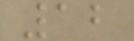12
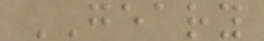GEARY
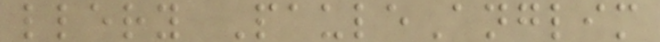llery PauleAnglim
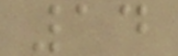14
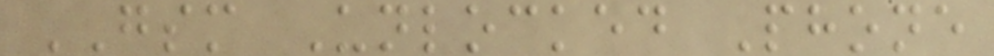GSM Unlocked Phone
